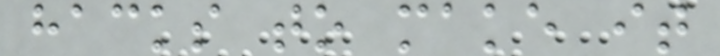hacks to make it
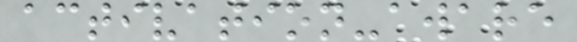activation-aware
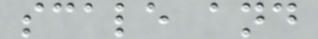scale and
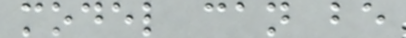model can be
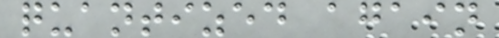quantized again
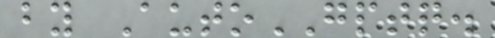by AutoGPTQ.
